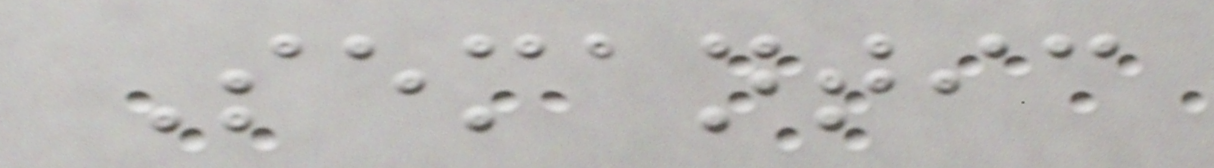Semantic
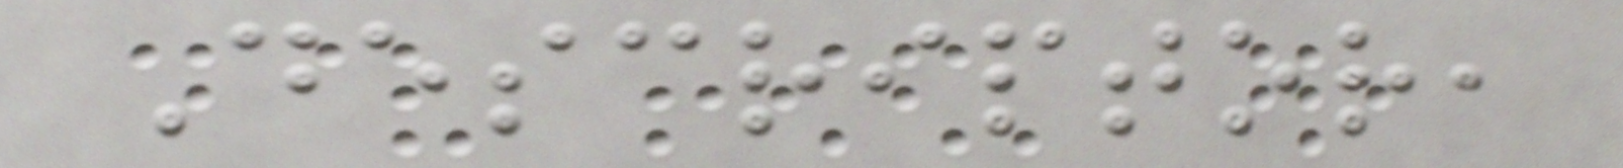Descriptor,
